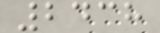2438
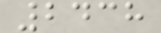2438
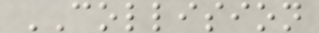COLLISION
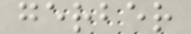gerber
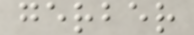gerber
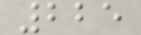225
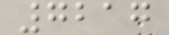7217
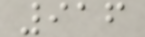916
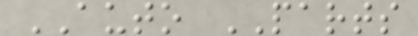AUTO PARTS
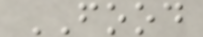FOOD
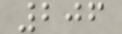206
